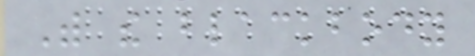With the blackbody
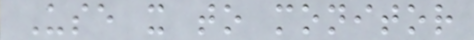Use it to monitor
